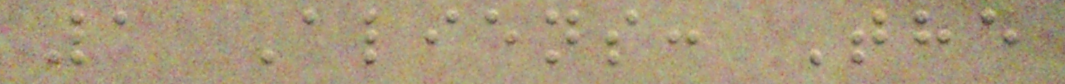1 Aliens: The
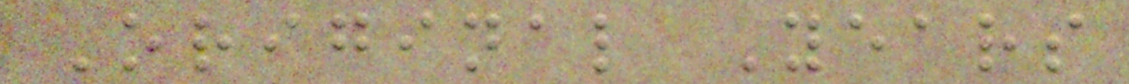Original Years
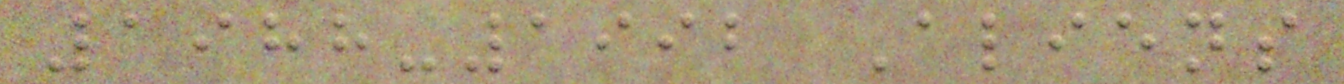1988-1992 Aliens
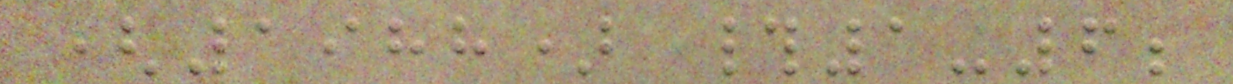(1988) #1-6;
